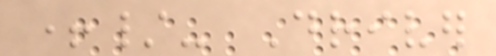+/- Driver
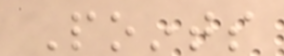Points
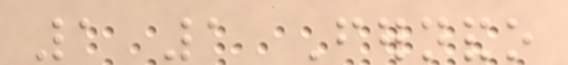1 1 Fernando
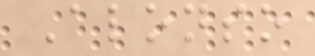Alonso
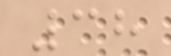38
